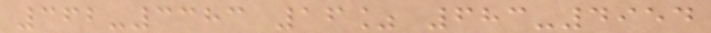362-3383 16% 683-4954
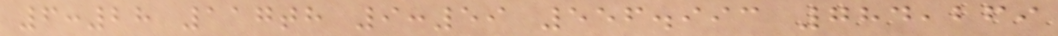6:28 117th 9:59 556.993 784,269
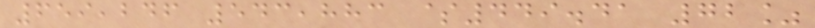659,246 543,883 $449.41 72%
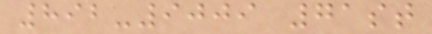892-9009 71st
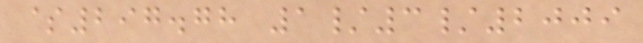$297.78 1/3/2009
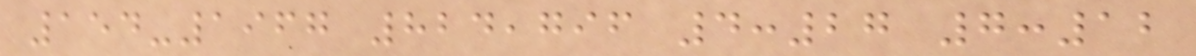154-1967 824,796 4:27 7:12
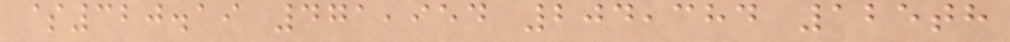$320.19 471,954 204,384 125th
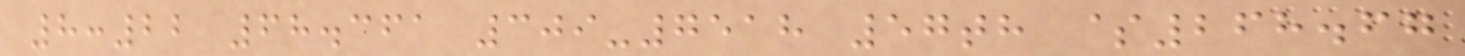8:22 68.361 309-7518 57th $268.67
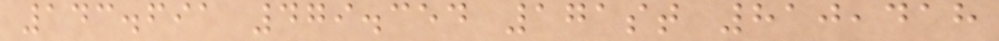143.691 479.354 171st 810,418
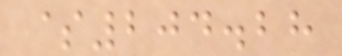$204.28
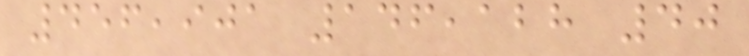456,901 146,128 40
